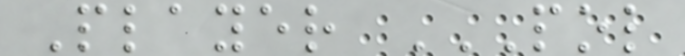Player POL
